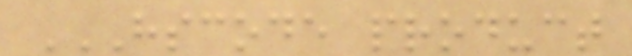HSCODE PRODUCT
